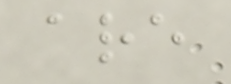are
